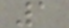1
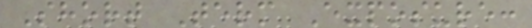Short Term Exposure:
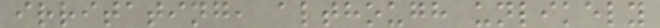irritating, although unlikely
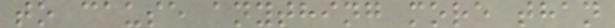to cause anything more than
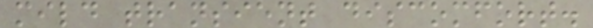mild transient discomfort.
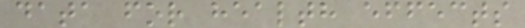data for health effects
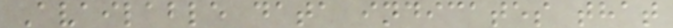Available data indicates that
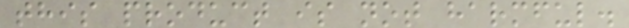this product is not harmful.
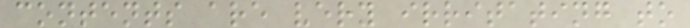contents are very irritating to
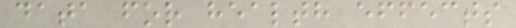data for health effects
